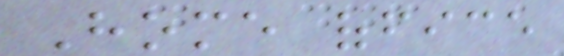Home office
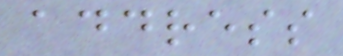address
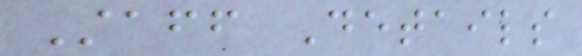Staff Details
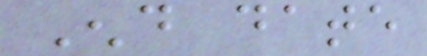End date
